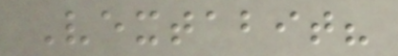Vextabit?
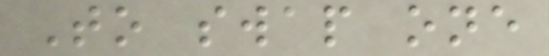To swap one
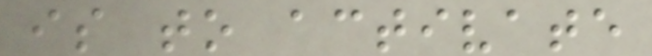is to activate
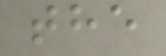the
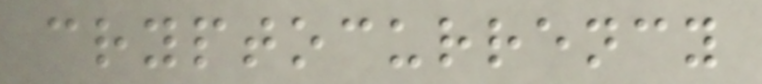cryptocurrency
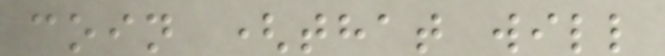coin (that will
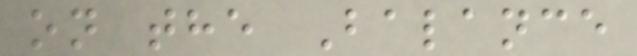on the Balance
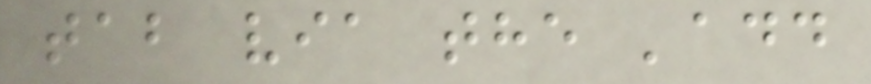tab via the 'add
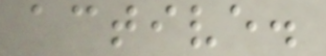active.
